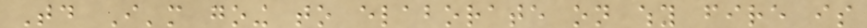Today I'm going to elaborate on why fire is
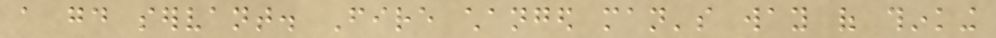a good servant. Fire changed man's way of thinking
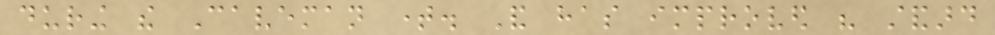during the Caveman time. And has improved his standard
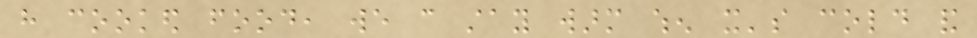have cooked food, we can stay warm when it's cold and
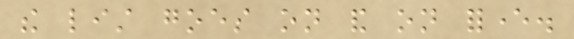the list goes on and on forever.
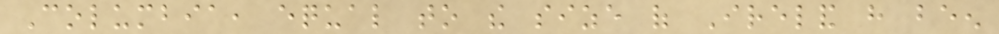Columbia, equal to the size of Ireland have been
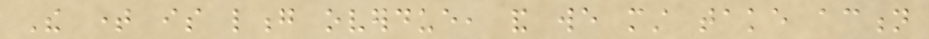The time is long overdue, and we must take action
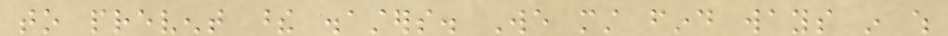to prevent these disasters. We must find ways in which
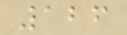126
